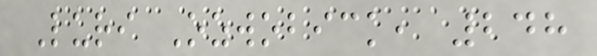Luri Ozwobick, 248
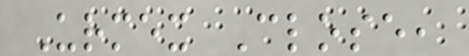Urmex Close,
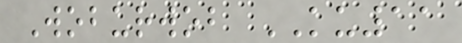Woburwob KU11
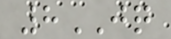8JQ
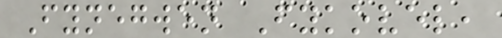Fynegwen Fykovel,
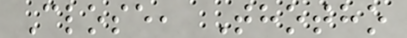Close, Thotho
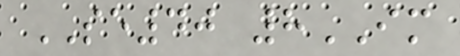SE40 8IM
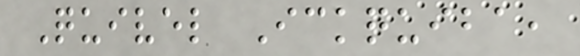Quivel Ickquiba,
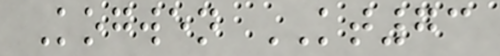Kogwen KT73
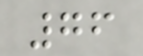76
